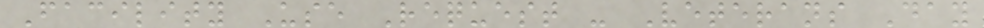Facility Use Request - Veterans Day
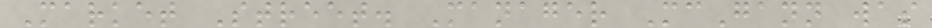Market Street. Manager McGann was
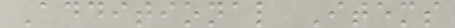Additional Items
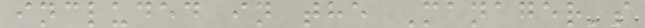included in the Manager's
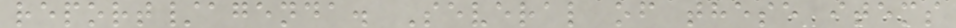report/agenda. Several of these items
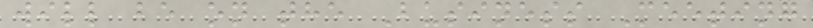will be on the Business Meeting
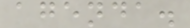agenda.
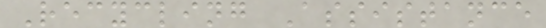Recycling Assistance
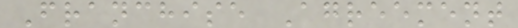Franchise Agreement
